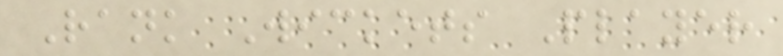Rank Wickets Player
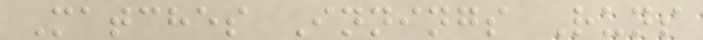Matches Innings Runs
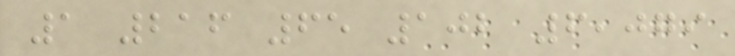1 216 65 102 6,079
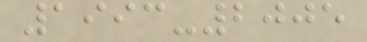1993-2005
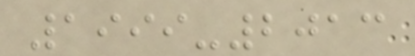1999-2013
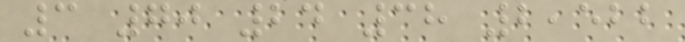3 70 24 38 2,522
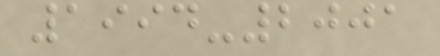1994-2001
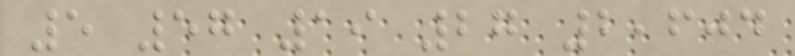5 57 19 27 2,604
